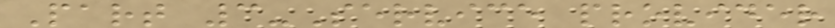Part 3-Service provider
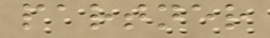partner
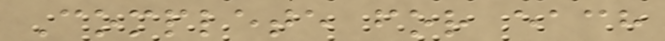Complete for each
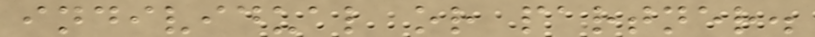individual or partner.
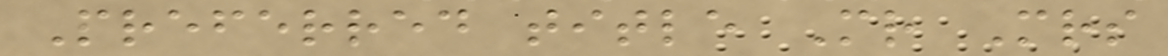Preferred title Mr Mrs
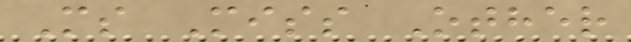Ms Miss Other
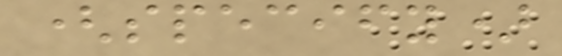(specify)
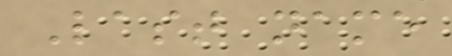Last name
